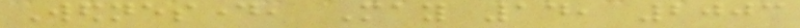Wednesday, May 14, 2003
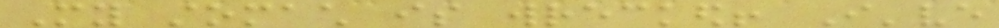My stomach is wrecked! I've
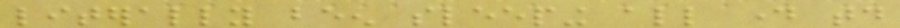literally been sleeping all day today
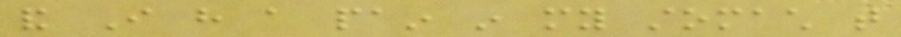and I have a pain in my stomach that
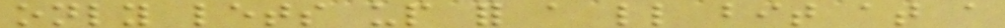only lets up for a little bit at a
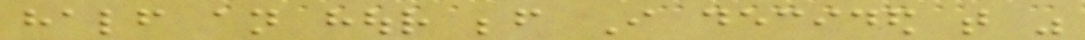half an hour before I decided that was
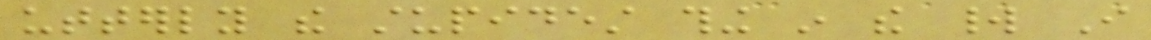utterly the stupidest thing in the world I
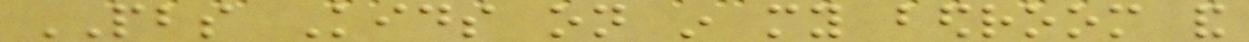PBS Kids on in my bedroom and
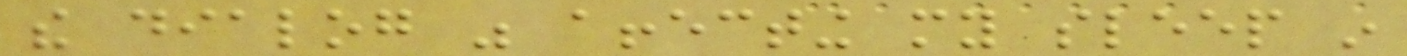the dialog was affecting my sleep in
